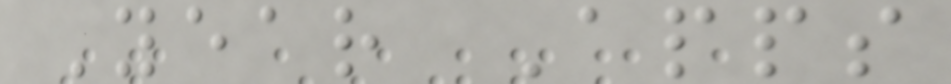Year Apps
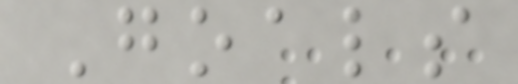Goals
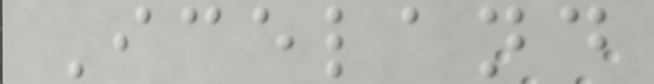Iceland
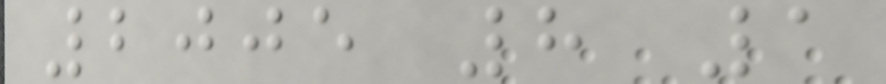2005 8 1
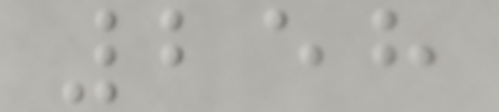258
